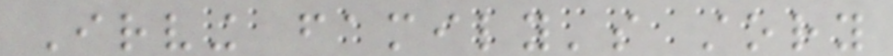Irving family's story
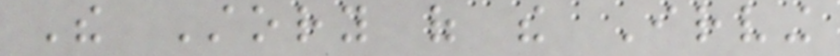The Story of the Irving
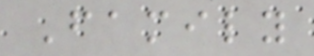Family
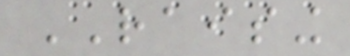RAISING
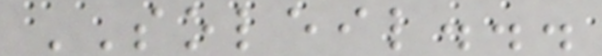SOLEIL...
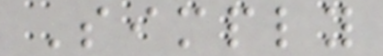Simply
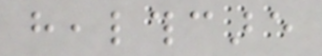healthcare
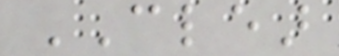CLEAR
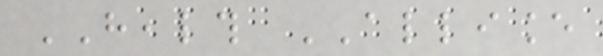HEALTH ALLIANCE
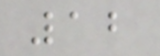12
